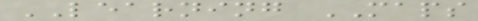LEARNING MAPS
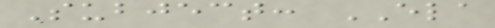Subject: ELA
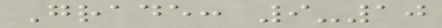Grade: 9-10
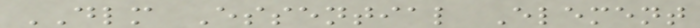DLM Essential Element
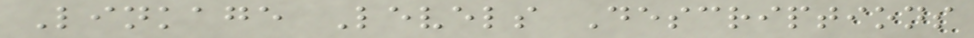Linkage Levels Descriptions
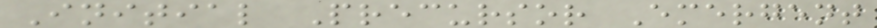Initial Precursor Emergent
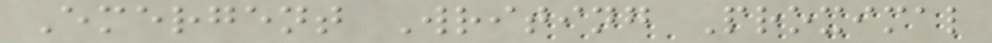Emergent Writing Proximal
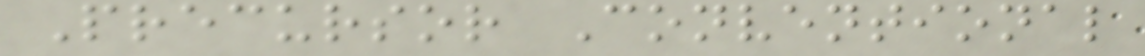Precursor Conventional
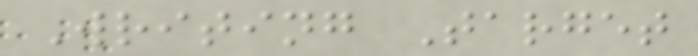Writing Target
